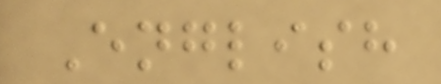English
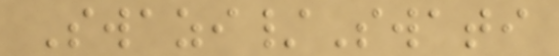Swazi/Swati
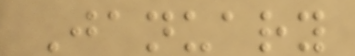January
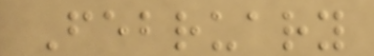February
